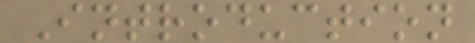Introduction
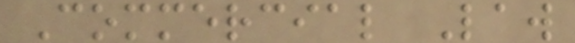Commercial Law
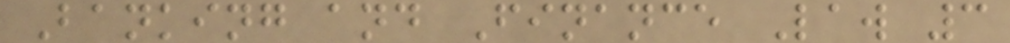Banking and Finance Law 3
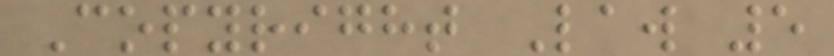Copyright Law 5
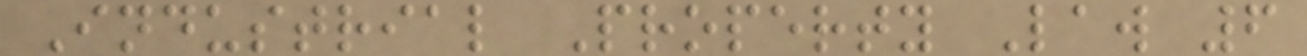Industrial Property Law 6
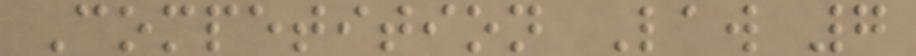Competition Law 7
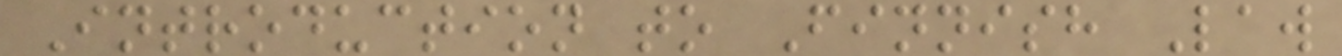Introduction to Finnish Law
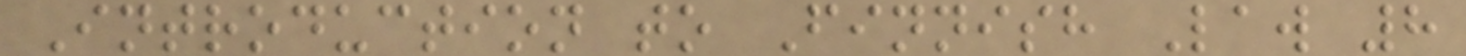Introduction to Finnish Law 8
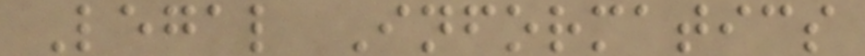Legal Informatics
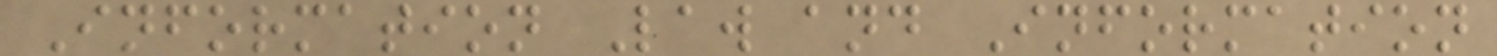Information Law and Information
